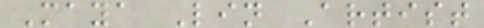Maya Lin Artist
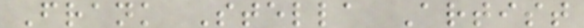Frank Stella Artist
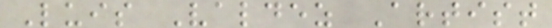Luis Valdez Artist
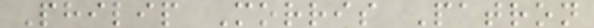Philip Morris Patron
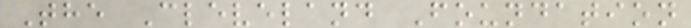The Cleveland Foundation
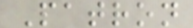Patron
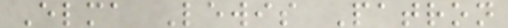Elma Lewis Patron
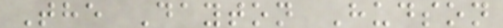The Dayton Hudson
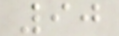90
